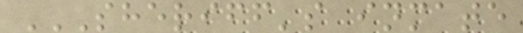SHERIFF'S INMATE
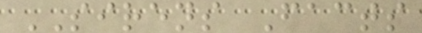SIRENS Facts
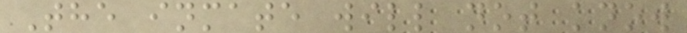The inmate will not know
